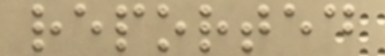reported
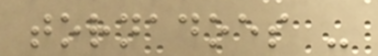tornadoes -
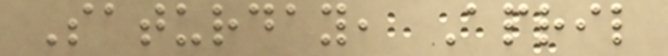Saturday, April
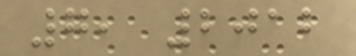7, 2012
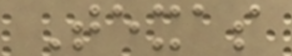Texas
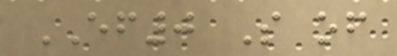EF0 S of
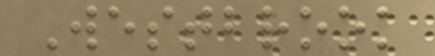Westbrook
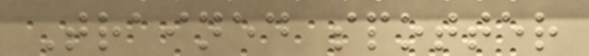Trained spotter
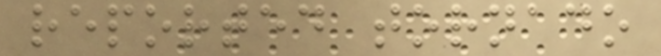reported tornado
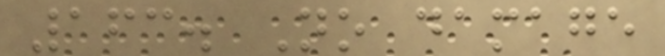163. No damage
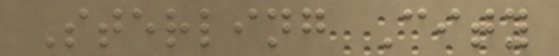Sterling City
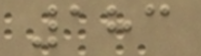183
